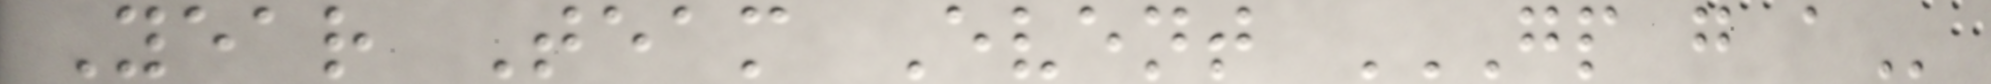Year Team Event GP G A
